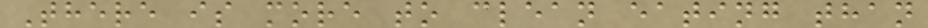There is more to clean eating than
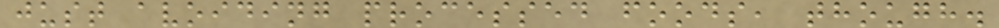just avoiding processed foods, though.
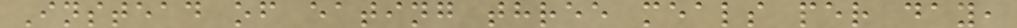Instead of eating three meals per day,
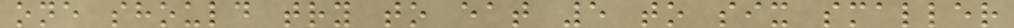one should try to eat 5 to six smaller
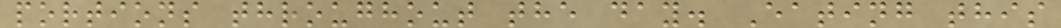portions throughout the day. Eating this
